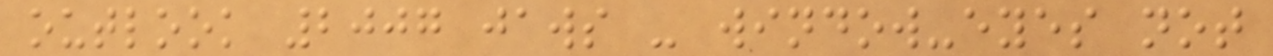outlook 2007 jaws - window-eyes not
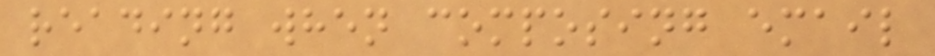reading when composing email
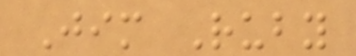Jim Ruby
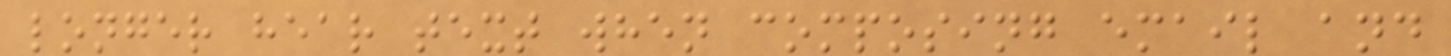longer hear text when composing email and
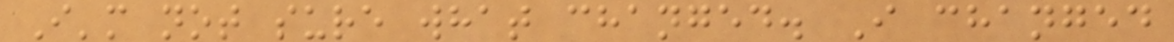I'm not sure what changed. I changed
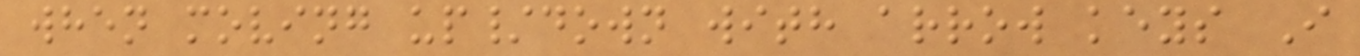when moving up/down with arrow keys I
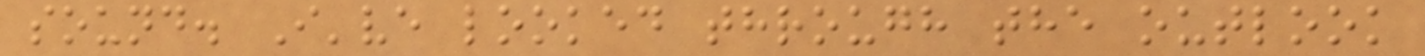sound. I've looked through the outlook
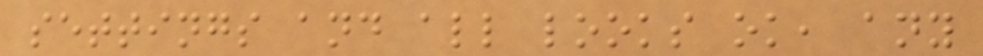settings and all looks ok, any
